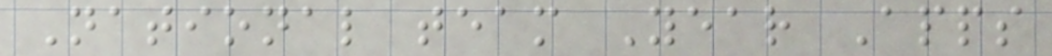National team Year Apps
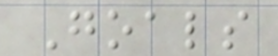Goals
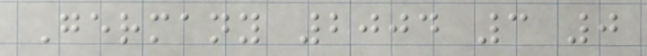Germany 2004 3 0
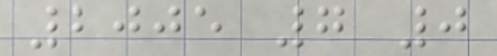2005 7 0
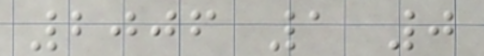2006 1 0
